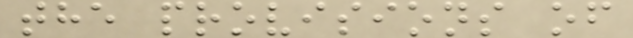the provisions of
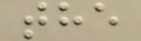the
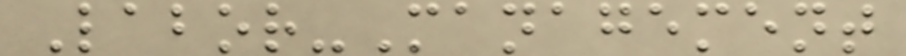Labor-Management
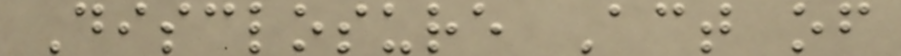Disclosure Act of
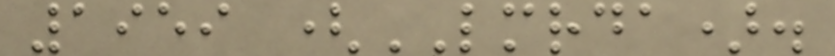1959 (LMRDA).
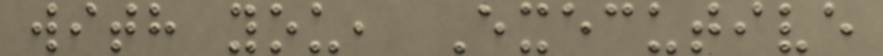with you, Executive
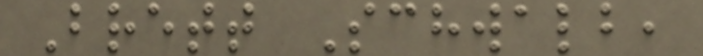Brett Schwalb,
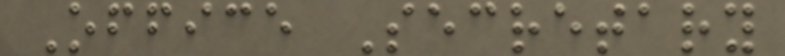Office Secretary
